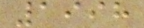1998
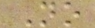No
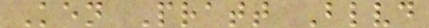Ken Pratt Blvd
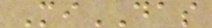MiDAS
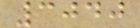3040
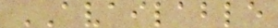AVAILABLE
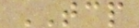TCP
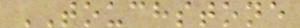TOUCHSTONE
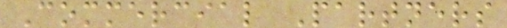Commercial Partners
